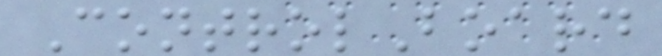ControlBoard
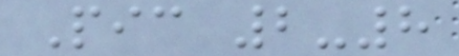Pic 2-8
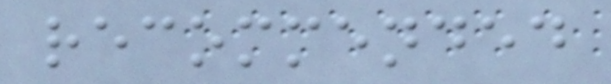recommended
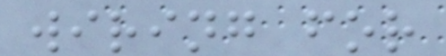wiring for
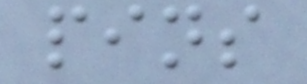pins
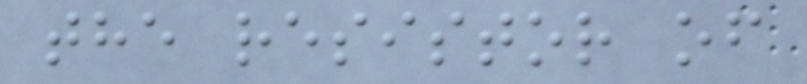the resistor of
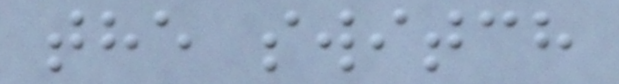the switch
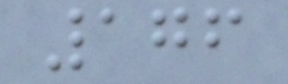176
